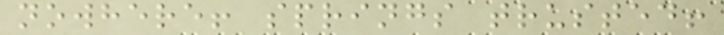nowhere! springs trusted!
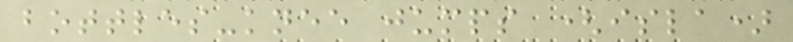bottles-knee jumps (isla)
